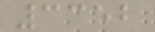3352
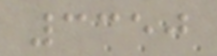3350
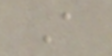A
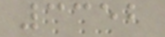3352
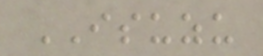ISUZU
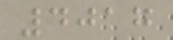4017
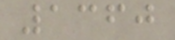1360
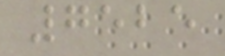7525
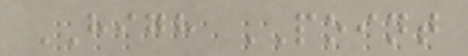HIGH POINT
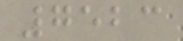7523
